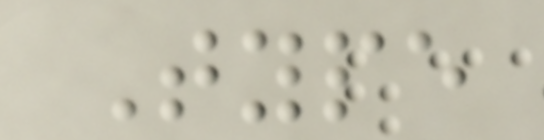Type
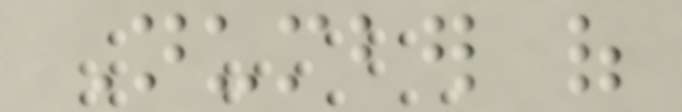Number of
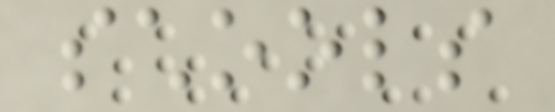schools
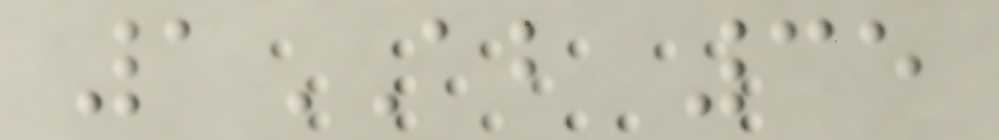1AB 35
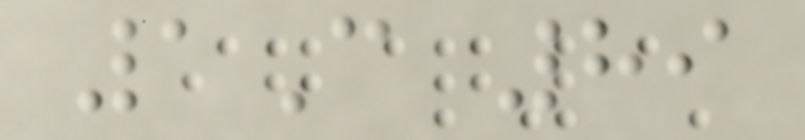1C 89
